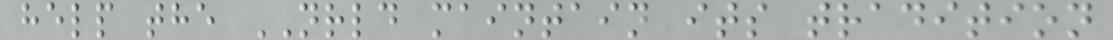help the NRLD maintain its tradition
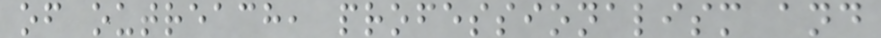of outreach, professionalism and
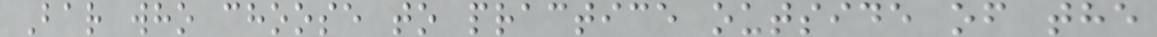Bar who choose to practice outside of the
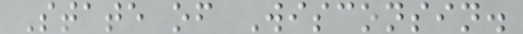State of Wisconsin.
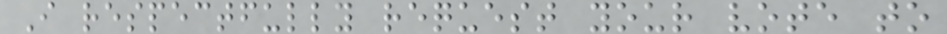I respectfully request your vote to
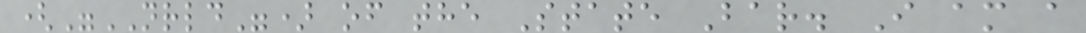("NRLD") of the State Bar. I am a
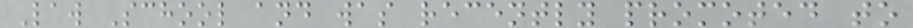Law School and was recently promoted to
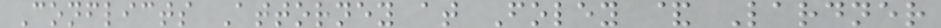Conflicts Attorney at Foley & Lardner
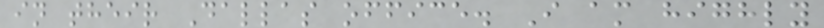in their Dallas office. I am highly
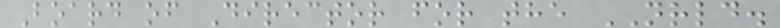Board of Director for the NRLD.
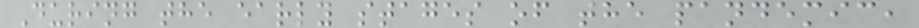During the early stages of the pandemic,
